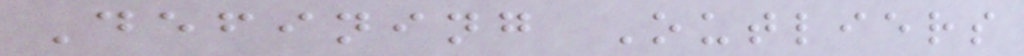Defining Outliers
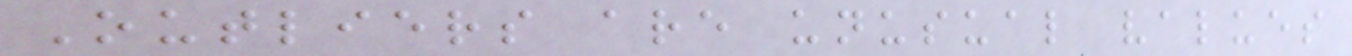Outliers are unusual values
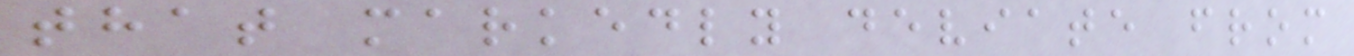that markedly deviate from
